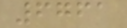6761
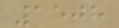1508
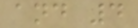and 4
